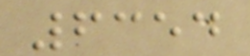6354
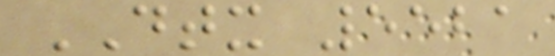DTX 5521
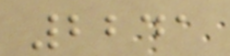2241
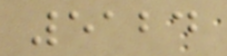5124
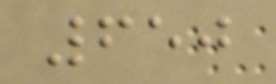650
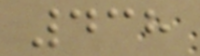438
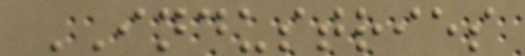INDUSTRIES
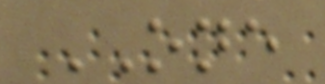ONE
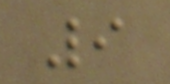9
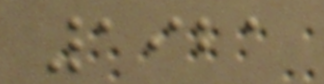1921
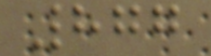877
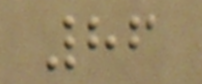86
